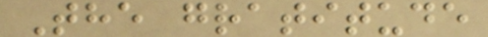The gratitude
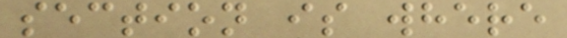section is where
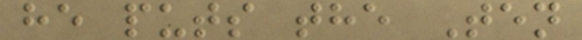he puts the Ten
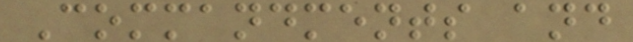Commandments and
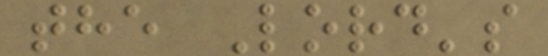the Lord's
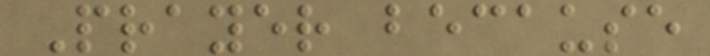Prayer because
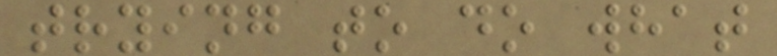trying to do what
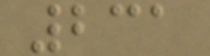231
